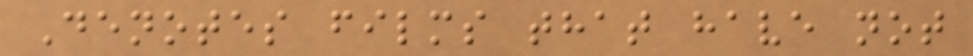Denotes films that have not
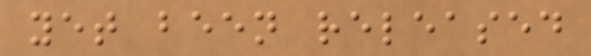yet been released
